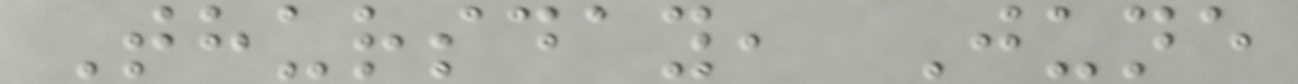Thursday, June
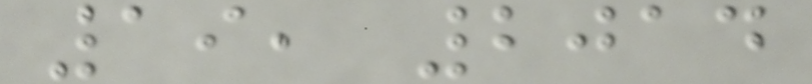19, 2014
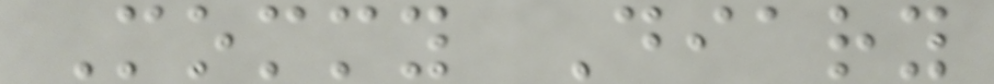Mommy Diary
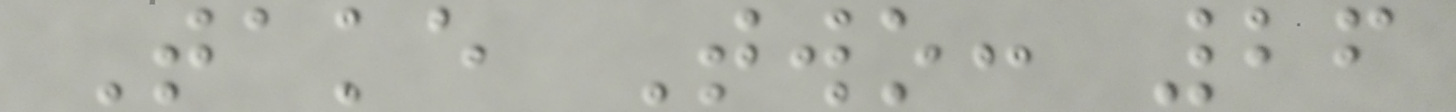Take Two: 26
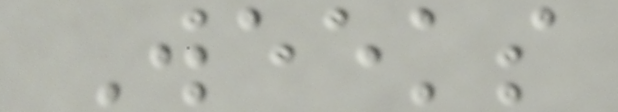Weeks
